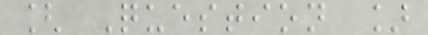[ Question ]
